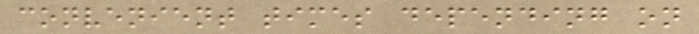convenient times depending on
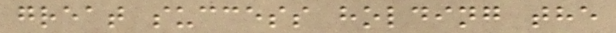great success holding the
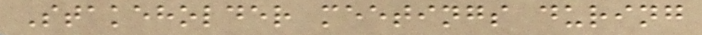Stakeholder meetings during
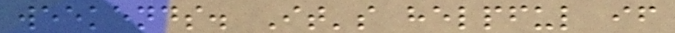weekends. It's helpful if
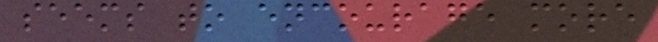seems to encourage more
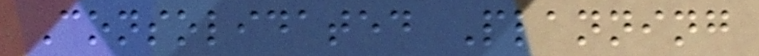Consolidated Planning
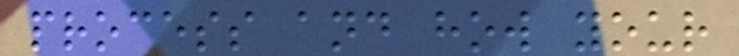process and how your
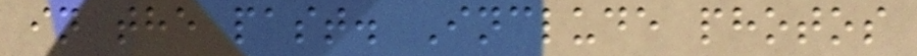in the past. Include photos
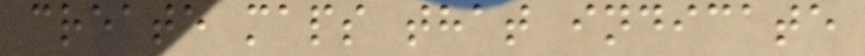create maps that indicate
